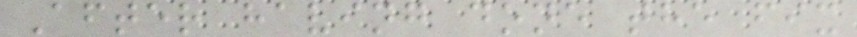After having done the fix
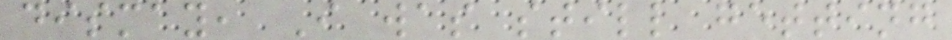dismay, I was still getting
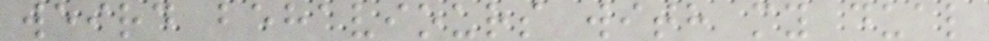weird behaviours with my dual
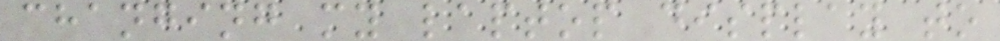changing my laptop display to
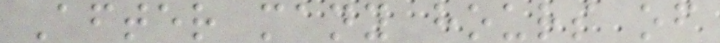After many hours of
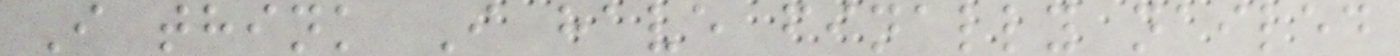I think I have finally nailed
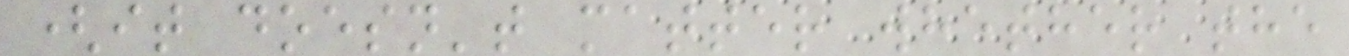(it doesn't matter whether the
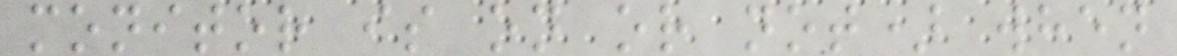monitor is on or not) when
